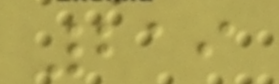219
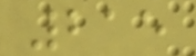215
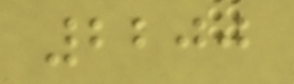2200
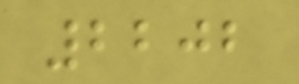2202
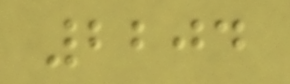2204
